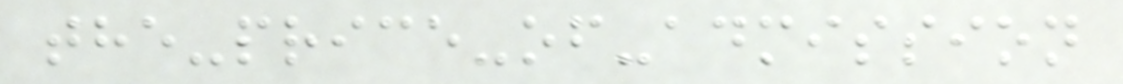the-price-of-admission
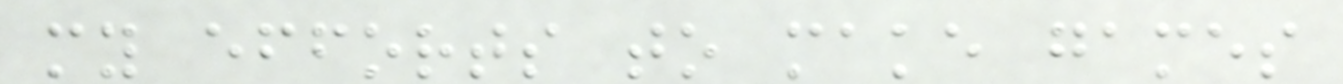my efforts to make games
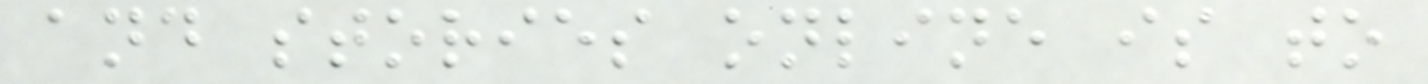and stories online is to
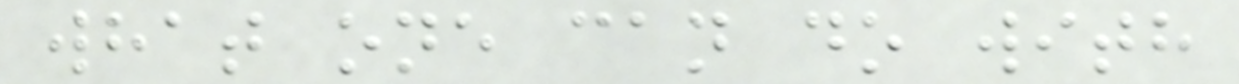what one can do with
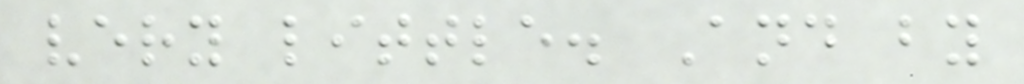very little. And by
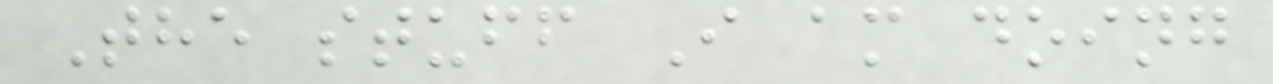The stuff I am doing
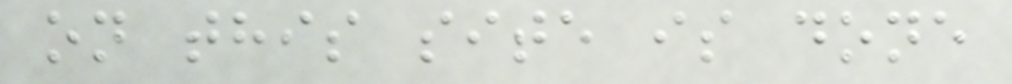on this site is done
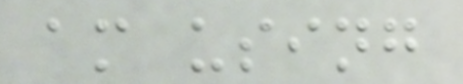am using
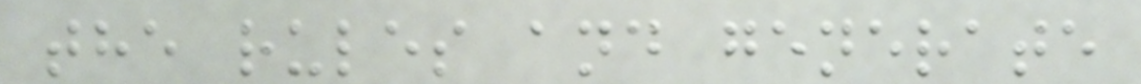the rules and generate
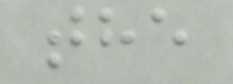the
